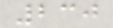230
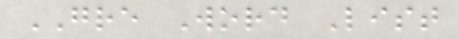GRE Word List
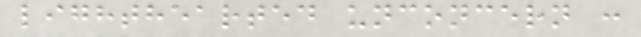lighthearted unconcern :
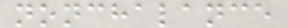nonchalance
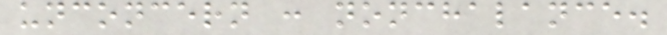unconcern : nonchalance.
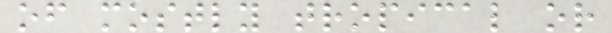of mostly tropical or
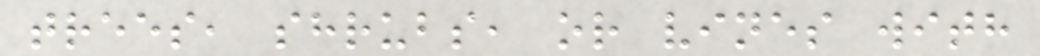trees, shrubs, or vines with
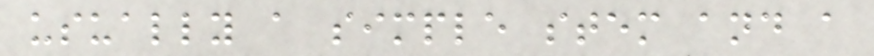usually a simple stem and a
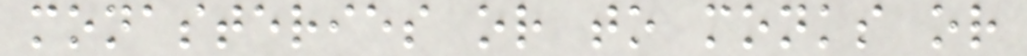monasteries or to monks or
